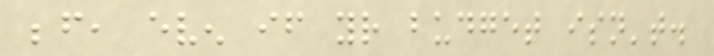before, even if your budget isn't.
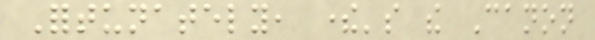Fortunately, there's the Canon
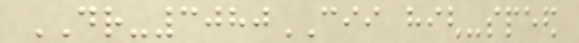DR-3080CII high-speed
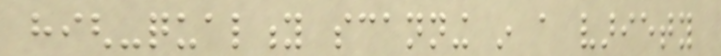high-quality scanning in a variety
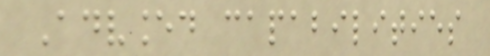Advanced capabilities
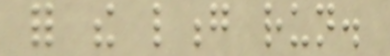for the long run.
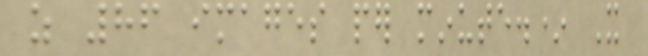as 86 images per minute.* It
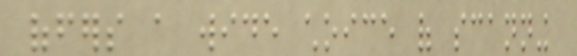offers a wide choice of scanning
